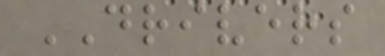DRIVERS
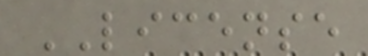LICENSE
